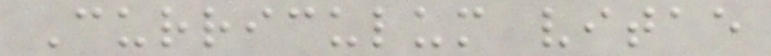Curriculum vitae
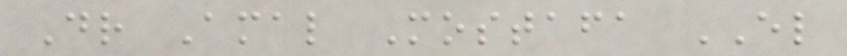Dr Amal Mostafa EL
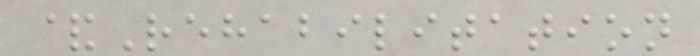&Rehabilitation
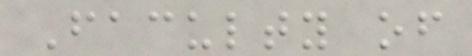Faculty of
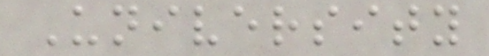University
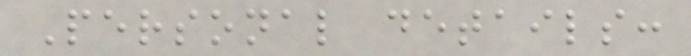Personal details:
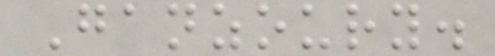Ganzoury.
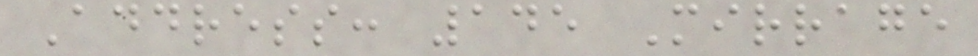Address: 145 Mirrage
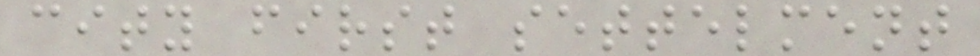city first settelment
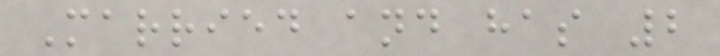Married and has 2
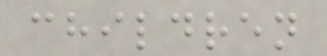children
